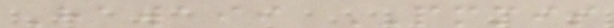Hawaii PMMIS
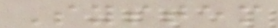System
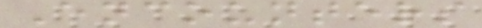Encounters
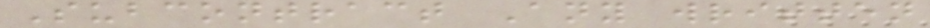Subcontract Any written
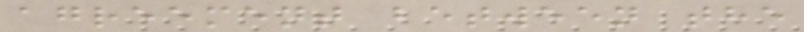agreement between the
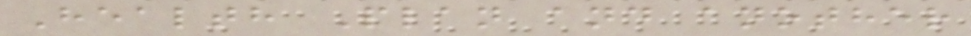Health Plan and another
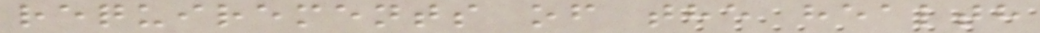requirements of the health
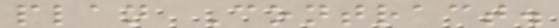plan Contract.
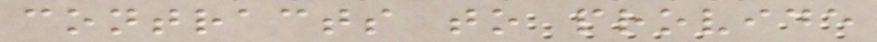contracts to provide
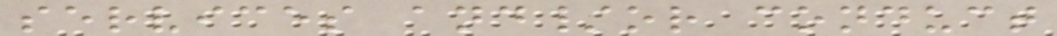services and/or conduct
